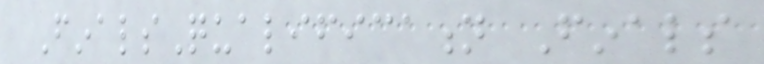FinalsQualification Finals
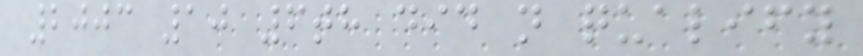2003 10 6th did not qualify
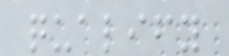qualify
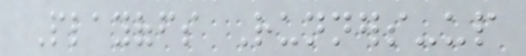Playoffs Runners-up
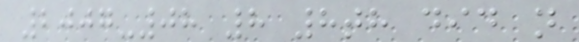2007-08 8 8th did not
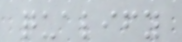qualify
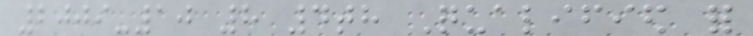2009-10 8 4th Qualified for
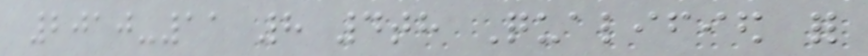2010-11 8 4th Qualified for
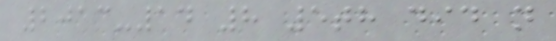2013-14 8 5th did not
